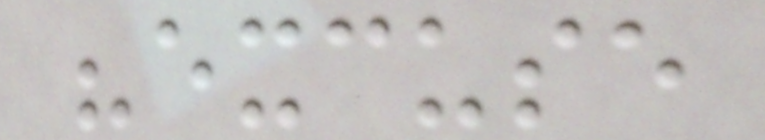"excuse
